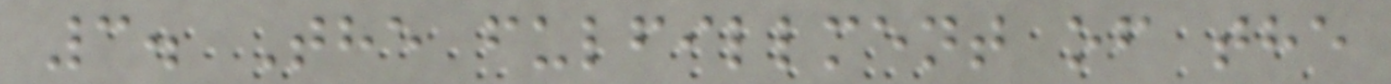3. The fulfillment of the
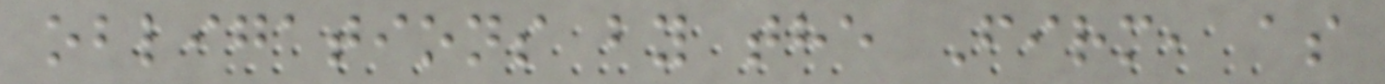obligations by the Firm, as
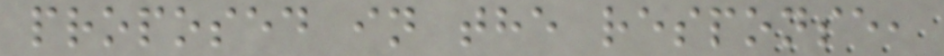proposed in the response,
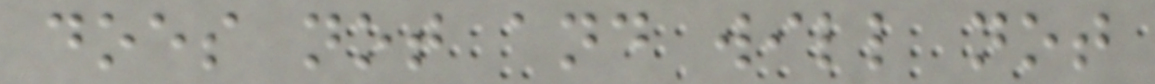does not and will not
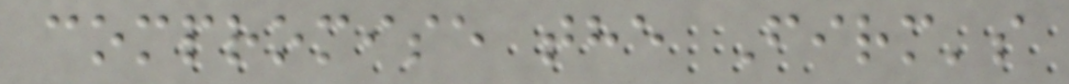compromise the Firm's
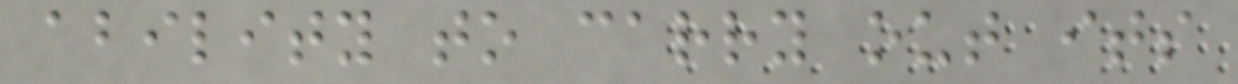ability to carry out its
